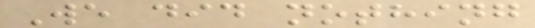We did nothing
